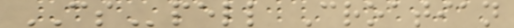CSpell Croatian
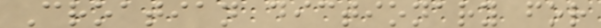Croatian dictionary for
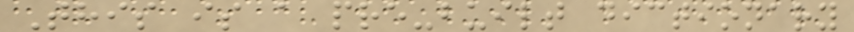This is a pre-built dictionary
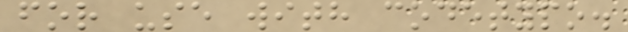for use with codetypo.
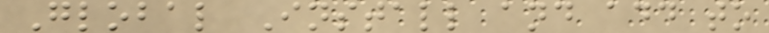Global Install and add to
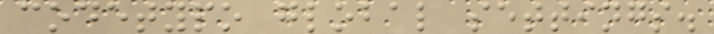codetypo global settings.
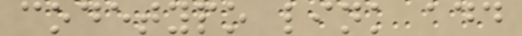codetypo link add
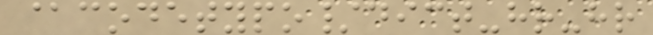@codetypo/dict-hr-hr
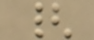{
